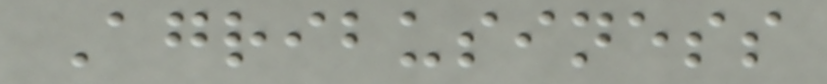Agribusiness
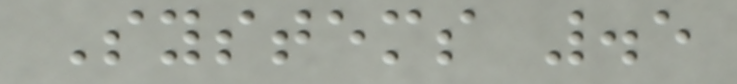Systems .5
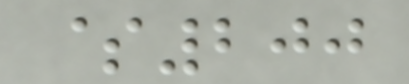$200
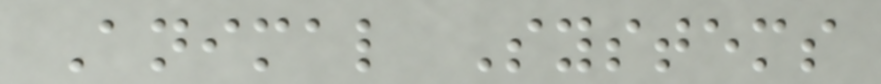Animal Systems
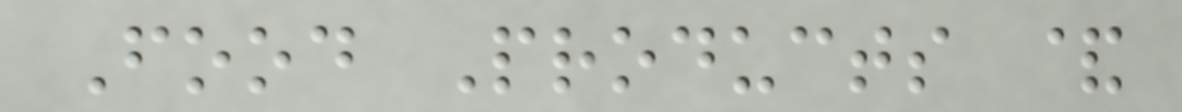Food Products &
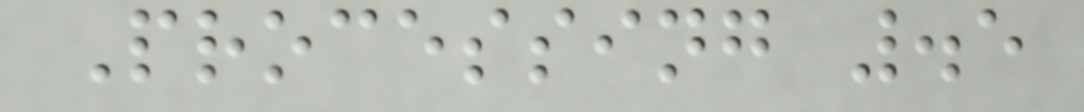Processing .5
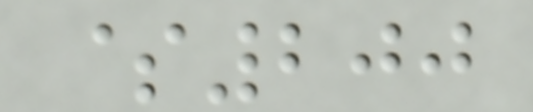$200
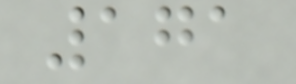171
